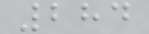284
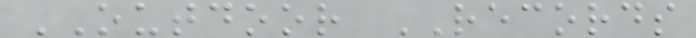OUTDOOR RECORDS
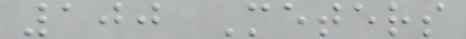100 Meters
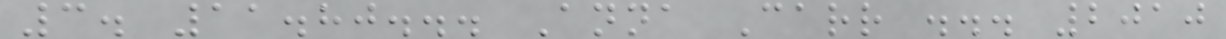3. 11.80... Anna Carr ... 2010
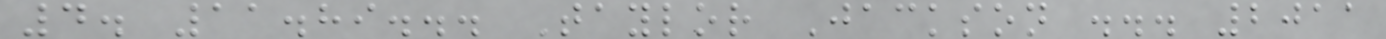4. 11.89... Taylor Jackson ... 2011
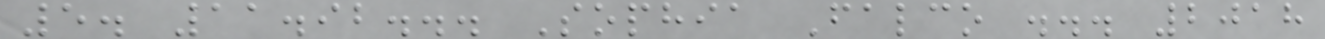5. 11.92... Sophia Falco ... 2018
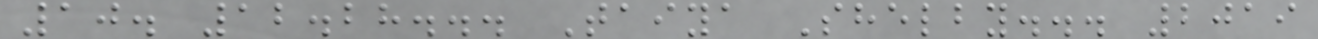10. 12.28... Taiya Shelby... 2019
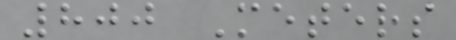800 Meters
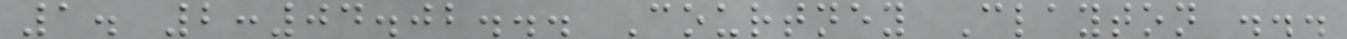1. 2:04.02... Courtney Clayton ...
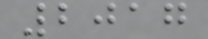2017
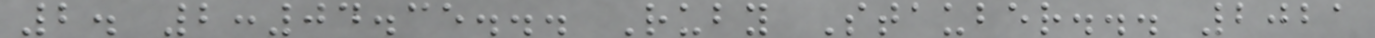2. 2:04.35... Ruby Stauber... 2021
